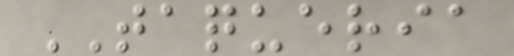TAQUERIA
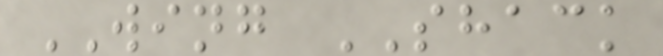WING SHACK
